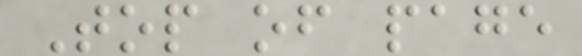Top of page
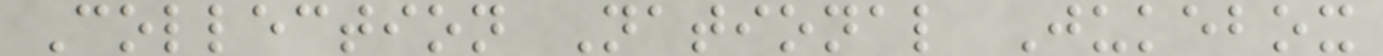Collection National Jukebox
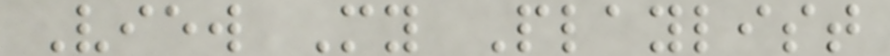View My Playlist
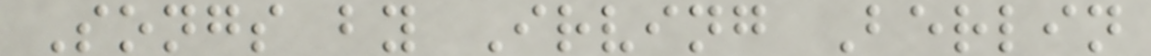Songs by Irving Berlin
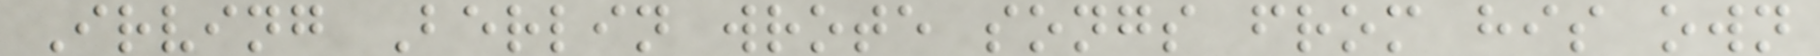Irving Berlin wrote songs from his own
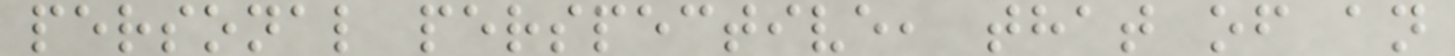personal perspective, that of an
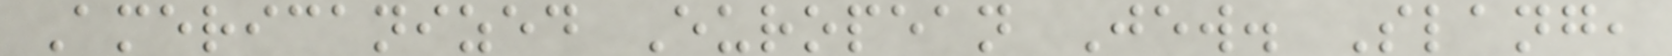Americanized European Jew. Slang,
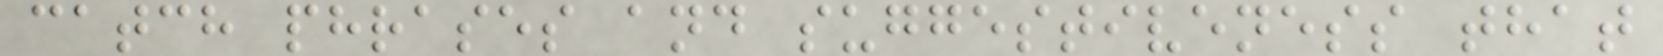catch phrases and suggestiveness that
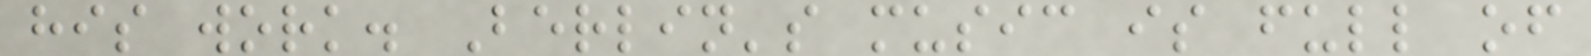his work. Berlin's music is full of
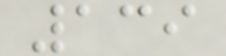139
